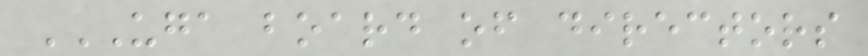UGA BOARD OF DIRECTORS
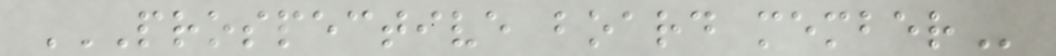PROSPECTIVE BOARD MEMBER
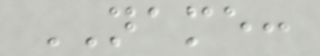NAME:
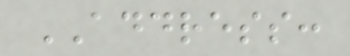ADDRESS:
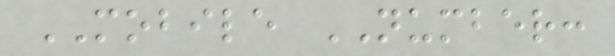MOBILE NUMBER:
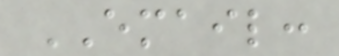EMAIL:
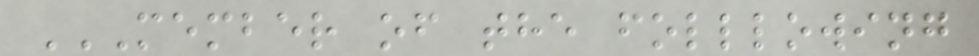MEMBER OF THE FOLLLOWING
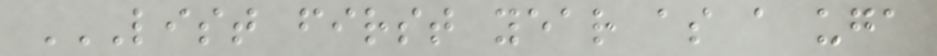LIST FIRST YEAR AS A UGA
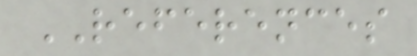REFERENCES
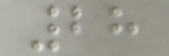28
